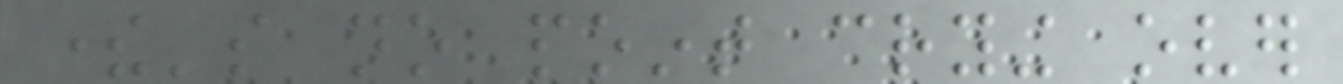there's no point crying over
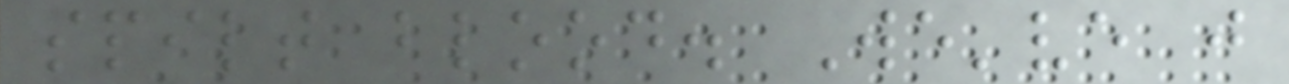spilt blood. We've just
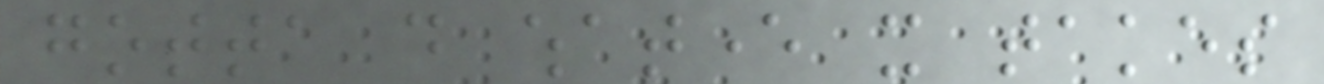gotta do whatever it takes
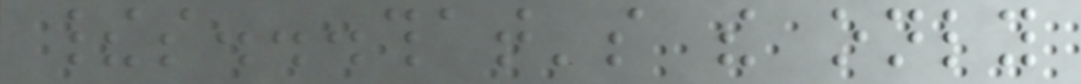theirs...that's the only
